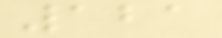121
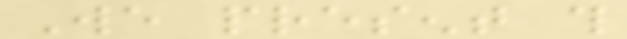We present this
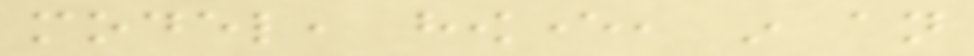model, however, in an
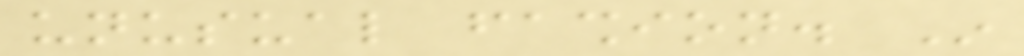unusual fashion. In
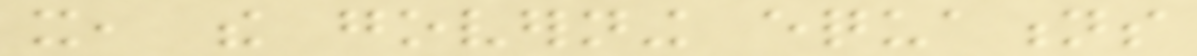it, the governing equations
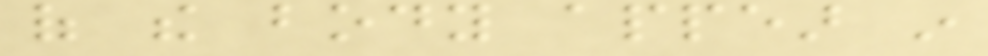of the body appear in
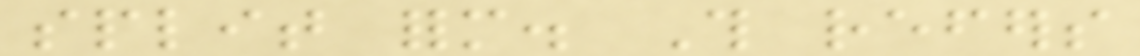split form. This refers
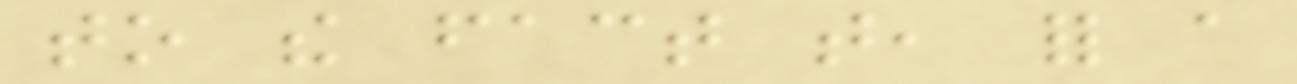to the fact that, for a
